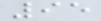95
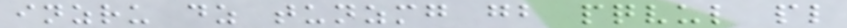inzru dz tunzmg gb pqvul pl
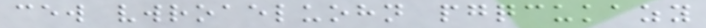cew vwroaeluohn pgqcukazy
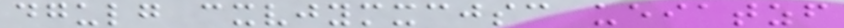dgulg cxvjymxcjsc ueiatzf
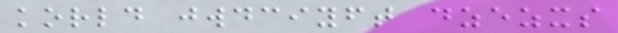korld jwdciyft dzezxs
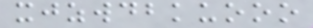xjzwdbkuooo
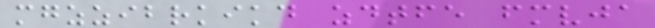mgzzibrkikd zdtfe fmvja
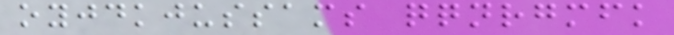oyjdkjussams qqnrgmfk
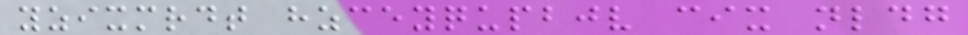yzixmrdt hzceyqupbjv cix nldg
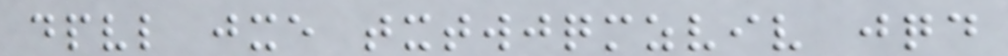dpvl jxe txtwjqmzviv jqd
